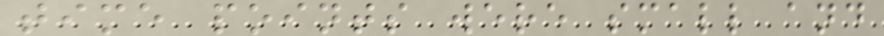time points were small and
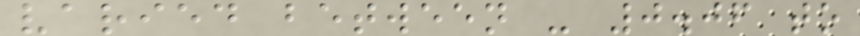varied between - 0.06 to
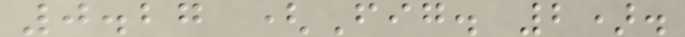0.27 (Fig. 2).
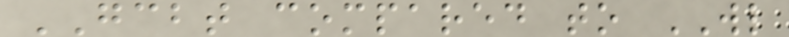GCBT compared to WL
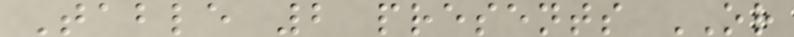Table 2 presents OR
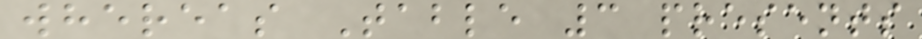whereas Table 3 presents
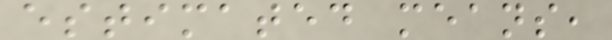estimated means,
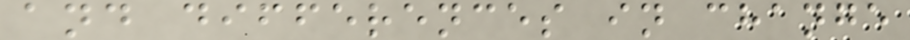and differences in change
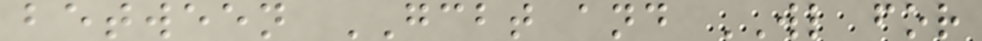between GCBT and WL for
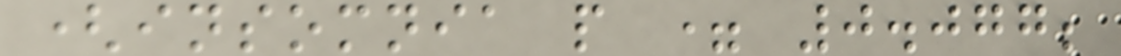(insomnia p = 0.077;
